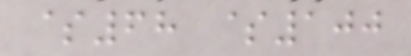$68 $100
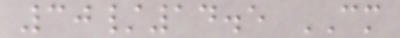30/14.5 CM
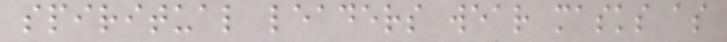spiritual leaders wear masks as
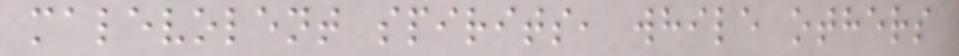malevolent spirits, while others
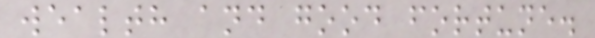wealth and good fortune.
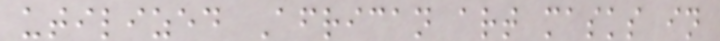utilized African art masks in
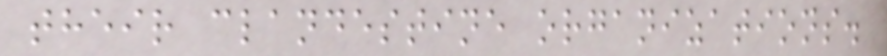their clandestine organizations.
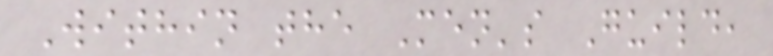Within the Men's Guild,
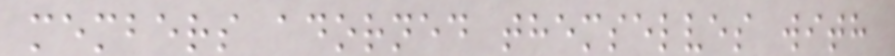members adorned themselves with
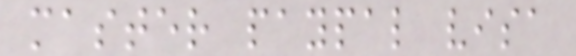master paypal visa
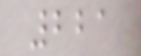221
